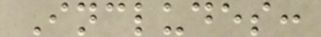Includes:
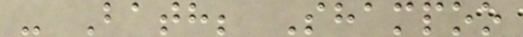- Bath; Shampoo
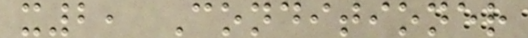x2, Conditioner
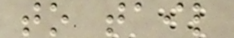to tail
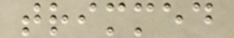trimmed
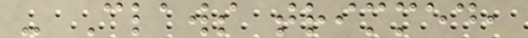- Claws trimmed,
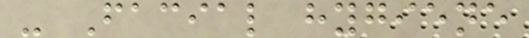- Facial hygiene
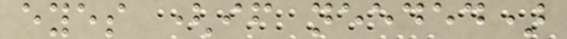eyes (if needed)
